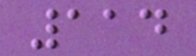114
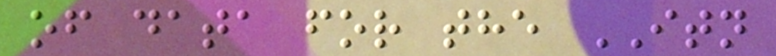of data for the ITN
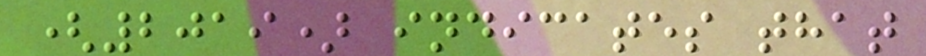(2019) indicates that
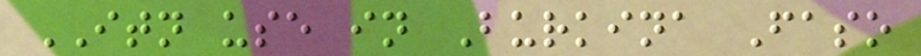ITN use in Burkina Faso
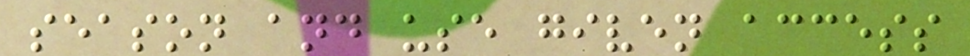season and use given access
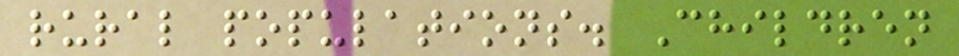rural populations. Children
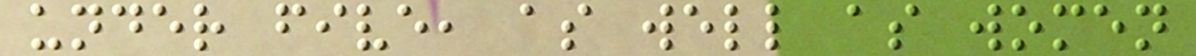under five, as well as women
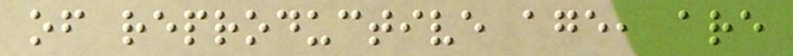of reproductive age, are
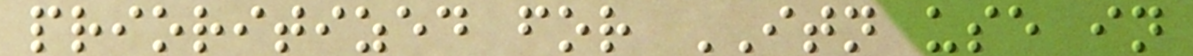prioritized for ITN use in
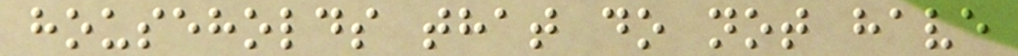households that do not have
